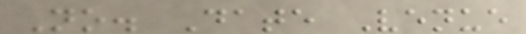No. Date Venue
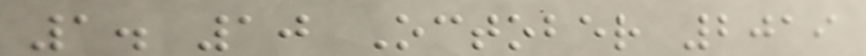1. 10 October 2019
